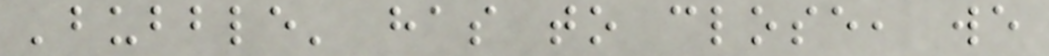'bubble' has to close, we
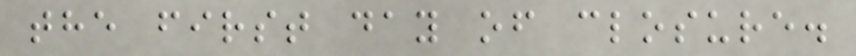the first day of closure.
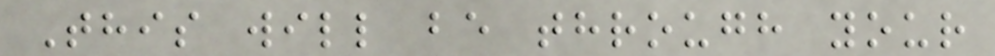This will be through your
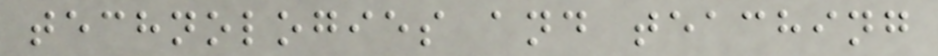technologies and teaching
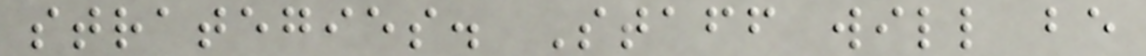strategies. Staff will be
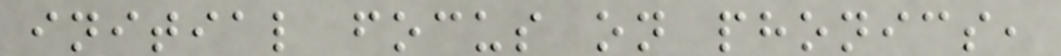initial focus on phonics,
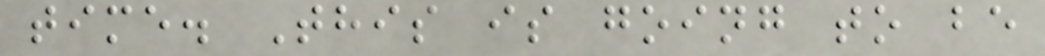time. This is going to be
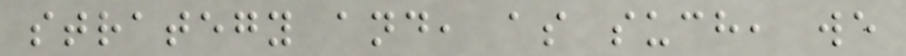strategy and, as such, we
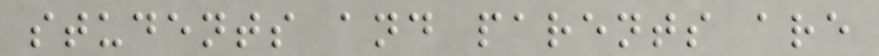students and parents are
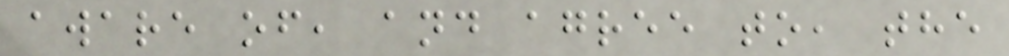aware of, and agree to, the
